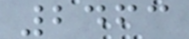2463
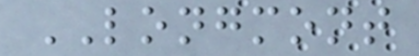LONGMONT
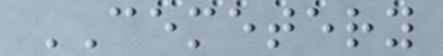CEMETERY
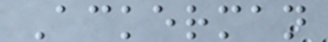Ackerman
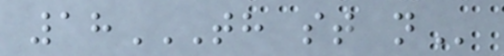18TH ST N
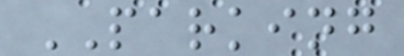PARKING
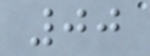00
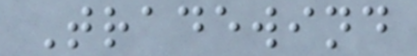Tradewind
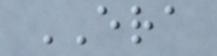ERA
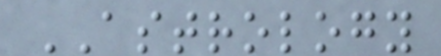ASTROLOGY
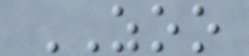ZOO
